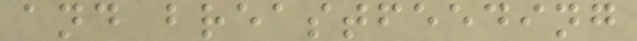and breastfeeding
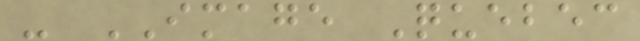- IMAGE Quebec
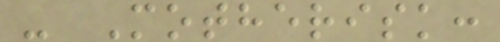- Motherisk:
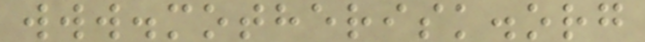www.motherisk.org
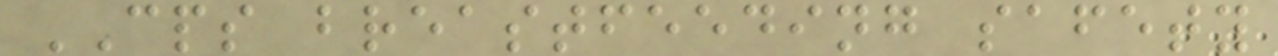CPS breastfeeding safety
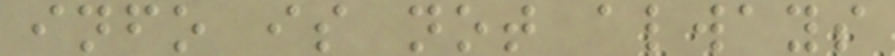info is not always
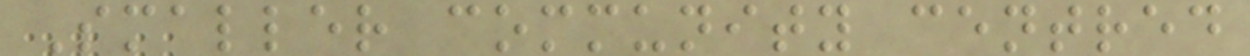Smaller community centred
